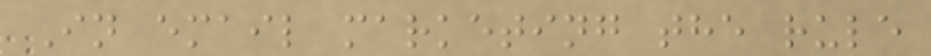In email marketing the rule
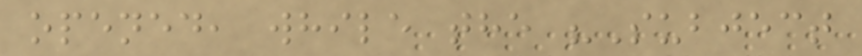opened, while the "Subject
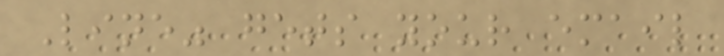Line" gets your email
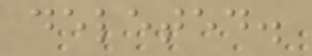deleted.
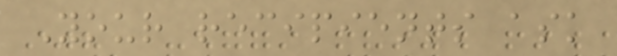Your recipients ask
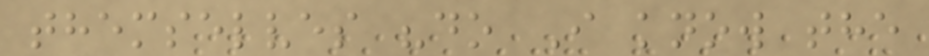themselves "do I know the
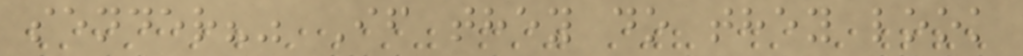sender?" If they do they look
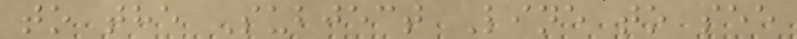to the Subject Line to see
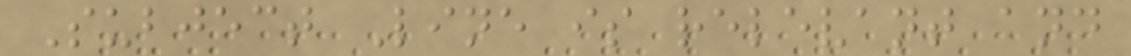Subject Line is relevant and
